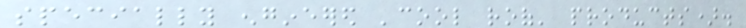specially engineered 'cool roof' products).
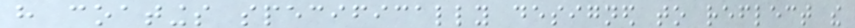have coatings specifically designed to reflect the
